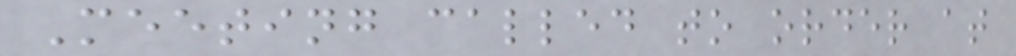Meeting called to order at
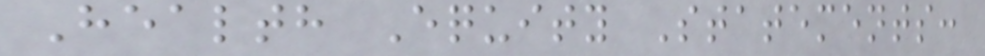Health Equity Statements:
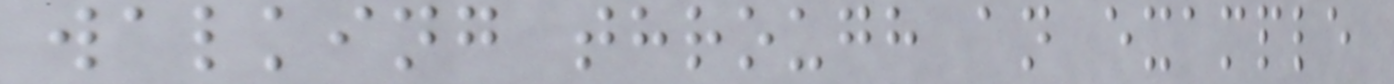walking through an example
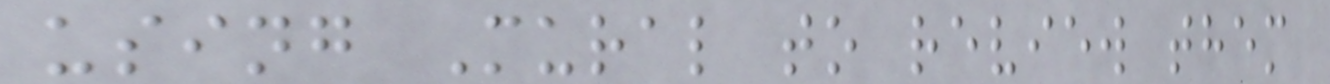using Mural to review them
